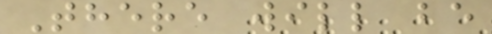There will be
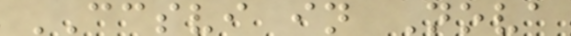CCSVI in Nova
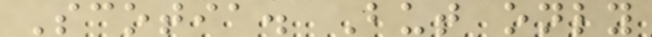Scotia. But only
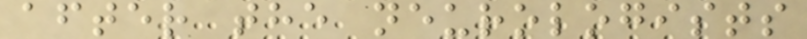after the neurologists
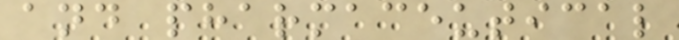and pharmaceutical
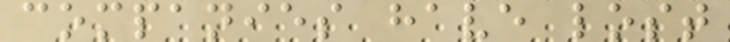companies have lost
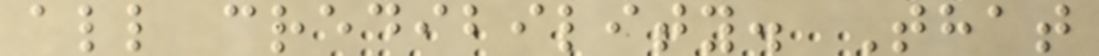all credibility. That
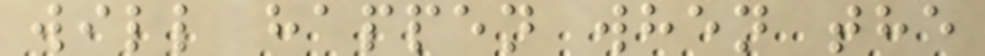will happen when the
